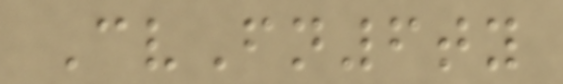CvFn6ty
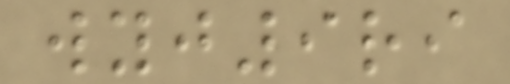wyj9ri
